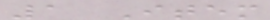1 Item
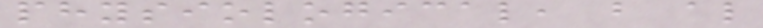physiological, but also
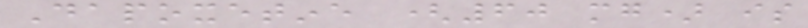Dapoxetine (60 mg) is
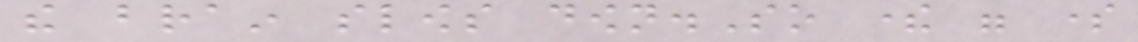the brain slows down.So there were some
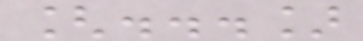[...]
